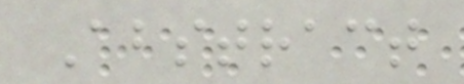Abstract
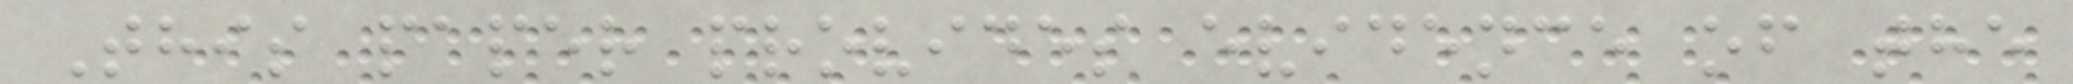This paper provides evidence of the
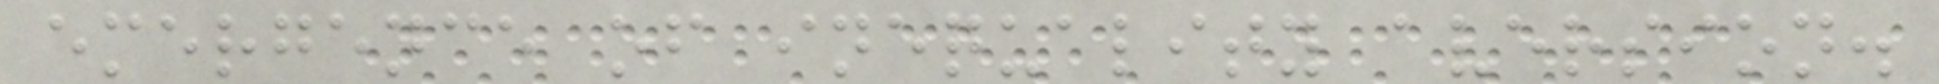emergence of inequality aversion.
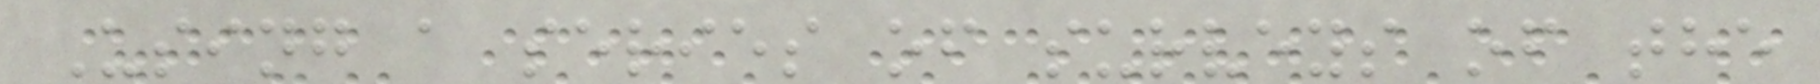Using a series of surveys of the
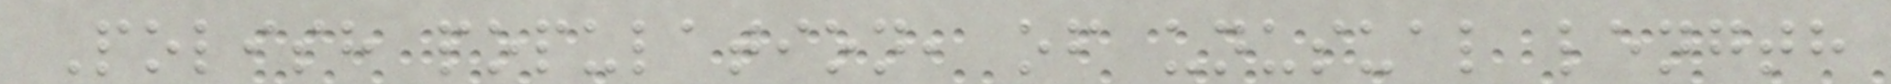Polish population, of unusual length
